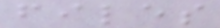files
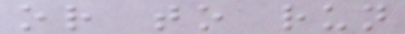or to run
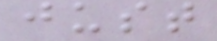just
